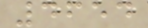4654
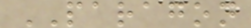PARAGON
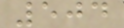504
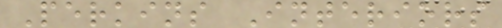Perkins Interiors
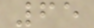65
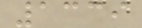1339
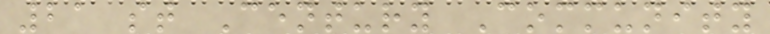21 st Century Community
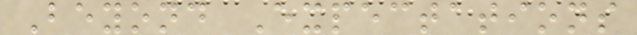Beyond Expectations
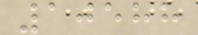10588
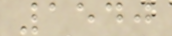1540
